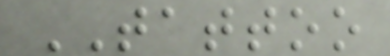TATTOO
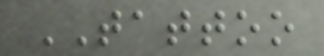TATTOO
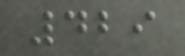429
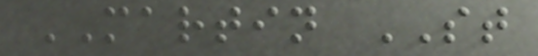MARTIN ST
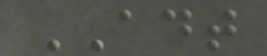ADT
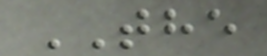THE
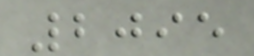2095
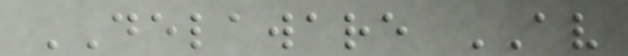DELAWARE AV
